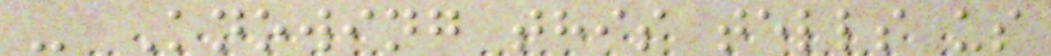- Knowing this tells us
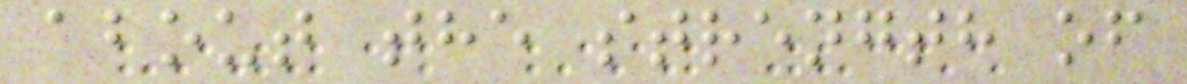about the strength of
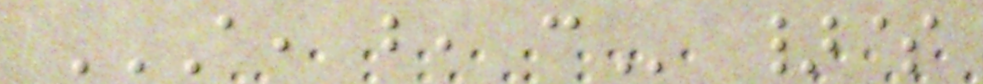A, B, C }$
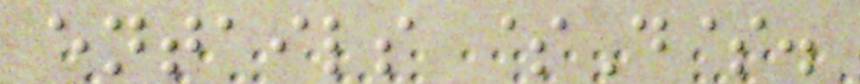entails $D$.
